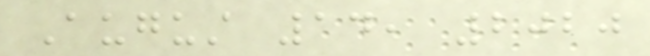August 14, 2020
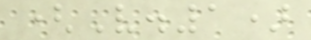(V.1)
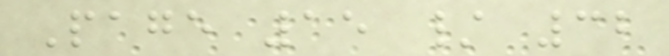Page 15 / 32
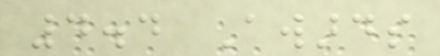4.4 Awards
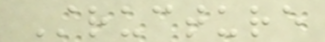Structure
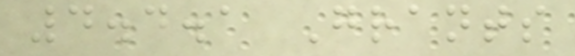4.4.1 Grants
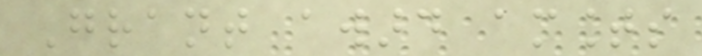Grant award amounts
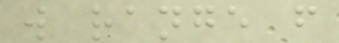will range from
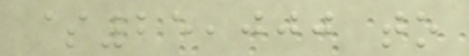$25,000 to
